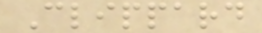Clippard
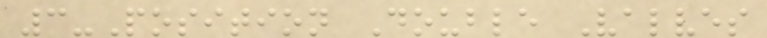3-Position Double Valves
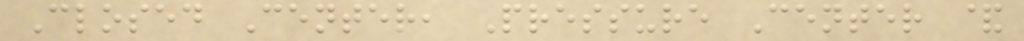Closed Center, Pressure Center &
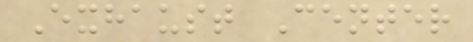Exhaust Center
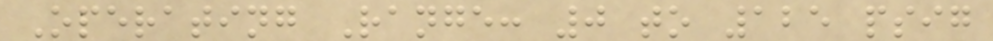Operating Range: 0 to 125 psig
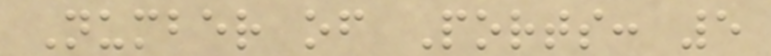Number of Ports: 5
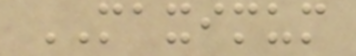MAXIMUM
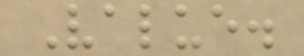Value.
